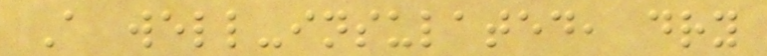A well-insulated, dry
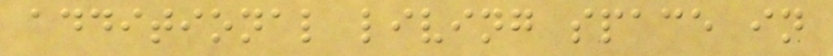additional living space in
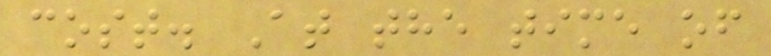cost. At the time of
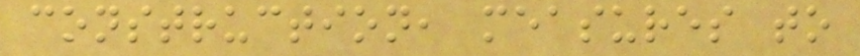construction, measures to
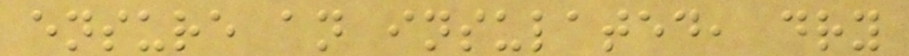ensure an insulated, dry
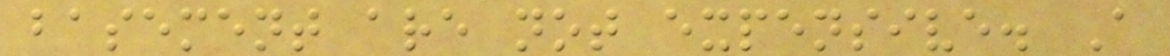basement are not expensive. A
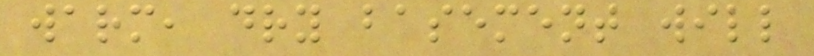warm, dry basement will
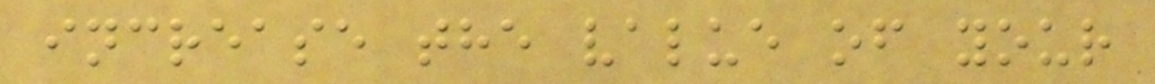increase the value of your
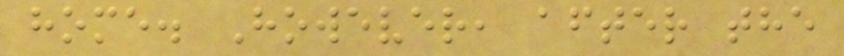home. However, after the
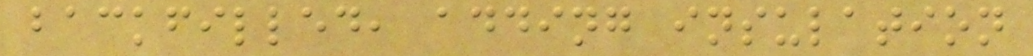backfilled, adding insulation
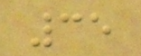35
